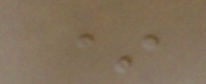*
